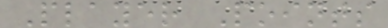Player Points
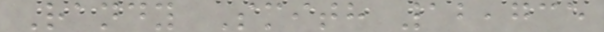Randy Smith 12,735
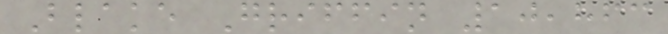Blake Griffin 10,863
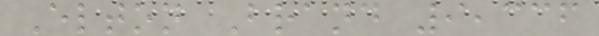Elton Brand 9,336
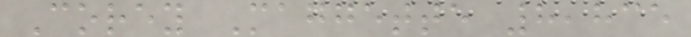Corey Maggette 8,835
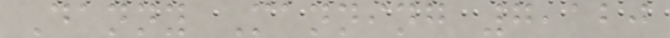Danny Manning 7,120
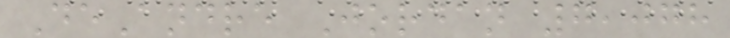DeAndre Jordan 7,078
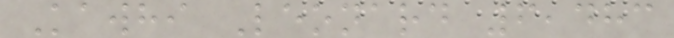Kawhi Leonard 6,483
